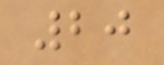20
